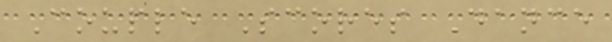Couple Scores Dance
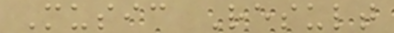Music Result
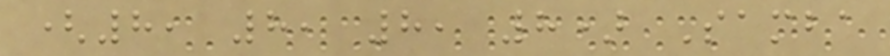(8, 8, 8, 8) Samba
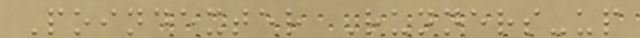Poindexter Runners-up
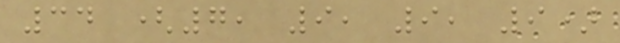34 (7, 9, 9, 9)
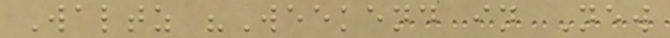Waltz "Weekend in New
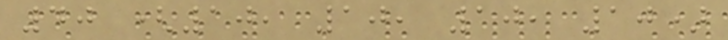40 (10, 10, 10, 10)
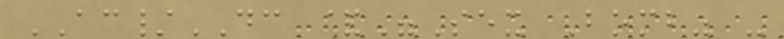AC/DC &"Sex Bomb" -
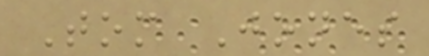Tom Jones
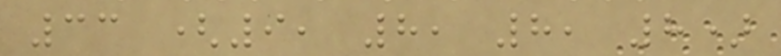33 (9, 8, 8, 8)
